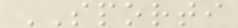SPORTI
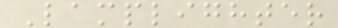Lamplighter
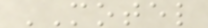MOTEL
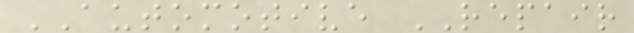AUTOMOTIVE REPAIR
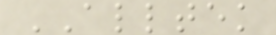ALLTEK
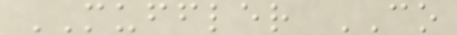MUFFLER CO
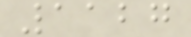1127
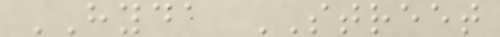HYDA STREET
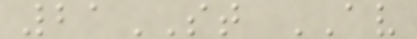21ST AV
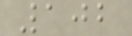102
